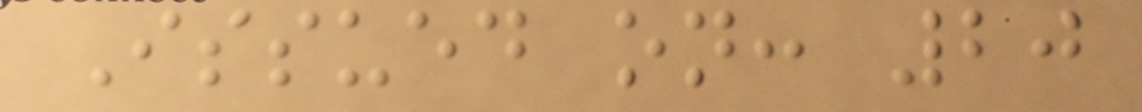Issued on: 20
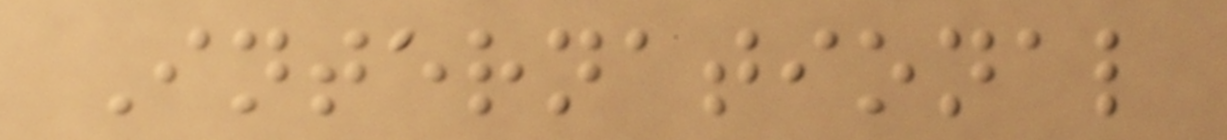International
